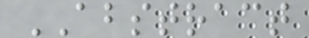ABSTRACT
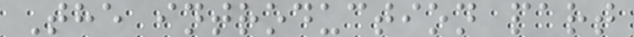The introduction part
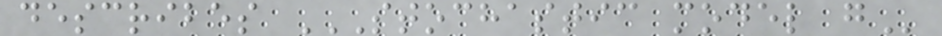describes STOCHASTIC MODEL G
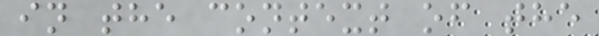in the context of the
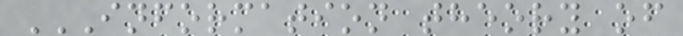INFORMATION THEORY OF
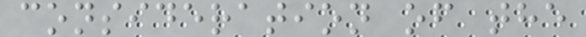consideration of the
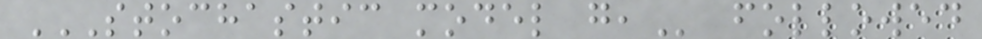STOCHASTIC MODEL G, followed
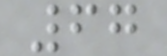67
